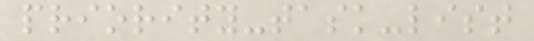priority-task-list
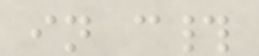in c#
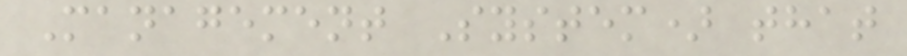Management System) that
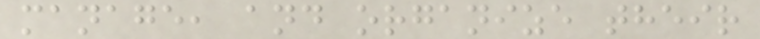manage, and organize their
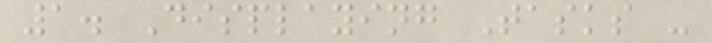1. Displaying Tasks -
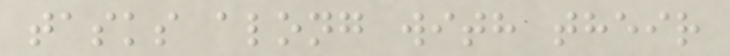tasks along with their
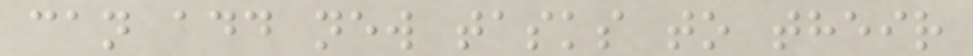can add new tasks to their
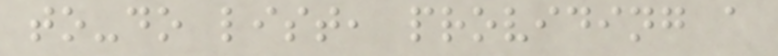to-do list, providing a
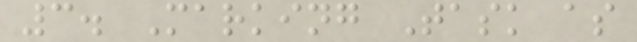3. Marking Task as
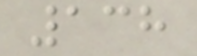138
